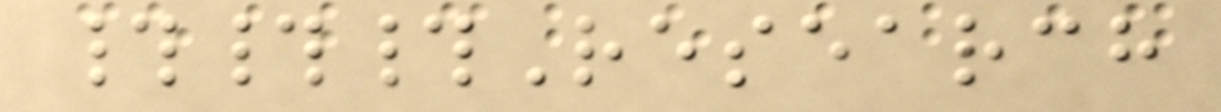###Research
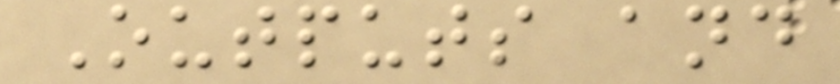Outputs and
